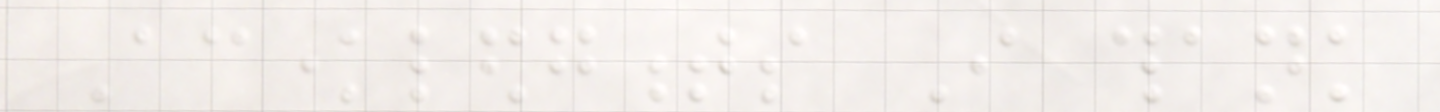Acknowledgments I thank
